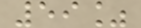59%
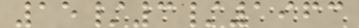15/3/1963
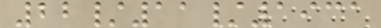22/11/1931
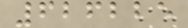626225
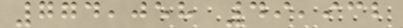774,058 49,932
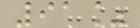91%
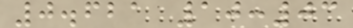0.621 10:03
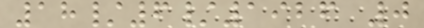18/6/1926 0
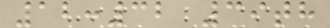12:32 39th
